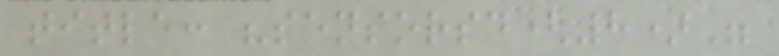title: "sensorsd(8)"
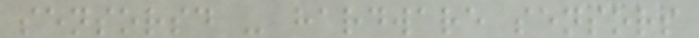sensorsd - hardware sensors
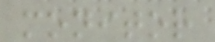monitor
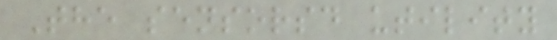The sensorsd utility
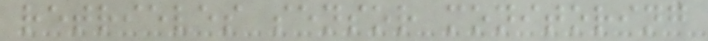retrieves sensor monitoring
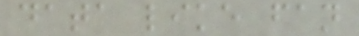data like fan
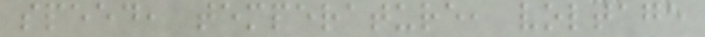speed, temperature, voltage
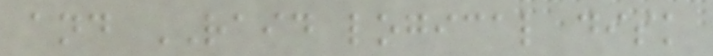and RAID logical disk
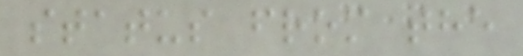status from the
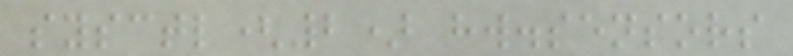sysctl(2) hw.sensors
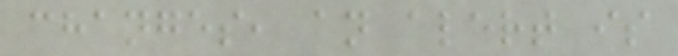changes, an alert is
